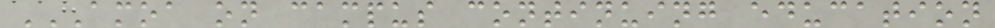AMOA ON CAMPUS CONTINUING EDUCATION
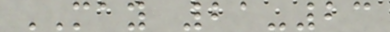MAY 21-23
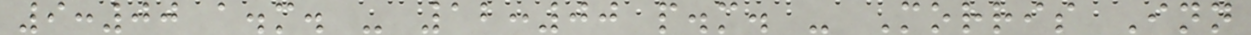9:00 a.m. - 12:00 p.m. - Morris Inn
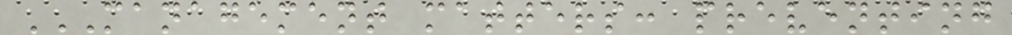MANAGEMENT MATTERS: PREVENTING
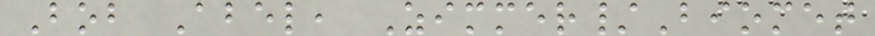Bob Abel, Zimmer/Biomet
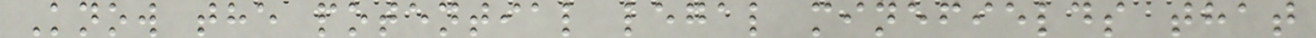Know the potential legal minefields that
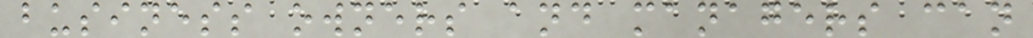business owners and managers can
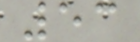53
